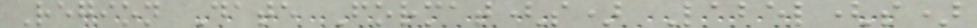Region Date Format(s) Label(s)
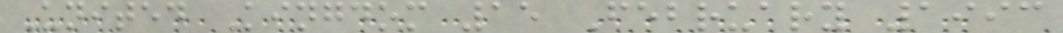United Kingdom 15 February 1993
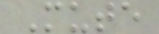Mute
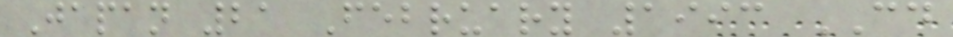Japan 21 February 1993 CD
